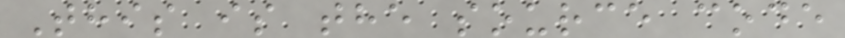This is the source code
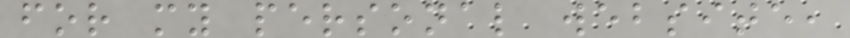for my personal website,
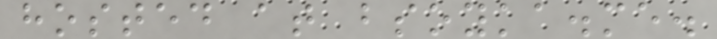hosted at bsoyka.me.
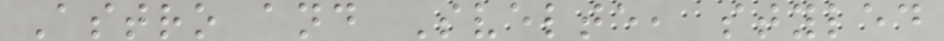Astro and Svelte, styled
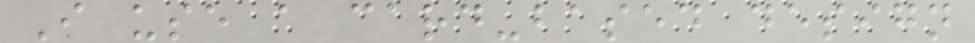I use a card-based design
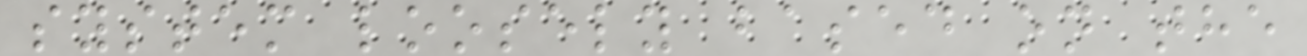system loosely based on the
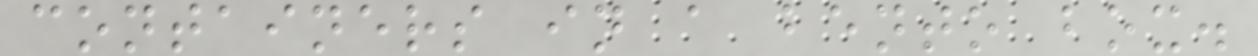containers in a bento box.
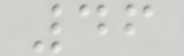46
